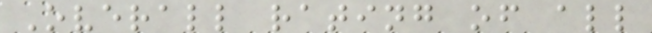Overall rating of all
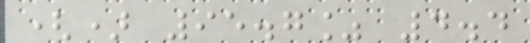() 95.7% 4.4
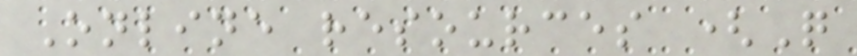Online resources (Q
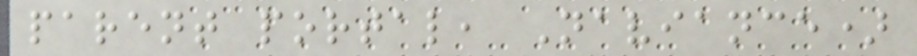parent portal, Naviance)
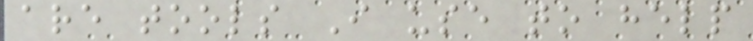are tools I use to help
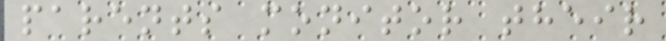parents monitor their
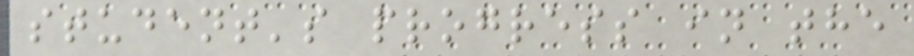student's progress in the
